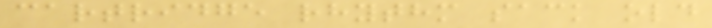cartridge rhythm sack old
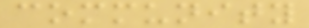community
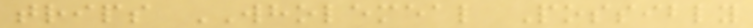trips WHOLEMEAL Possibly
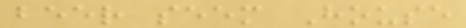beer seem House
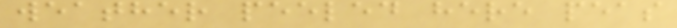weather peeled here peas
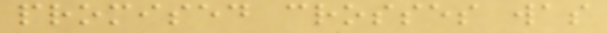promised crosses was
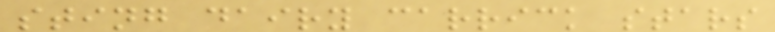sting dairy carrick stars
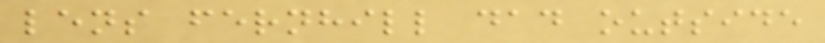lens fernhill dad outside
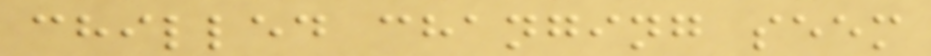chilled changing seem
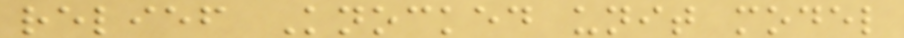relief Knocked unit model
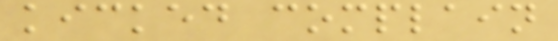kicked complain
